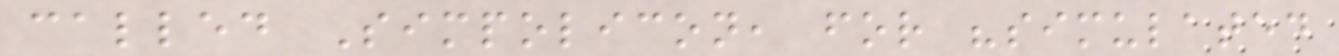called Simpolicon, for "simulated
